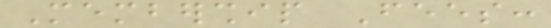Membership Fees:
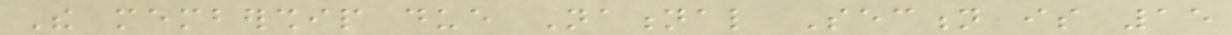The membership due National Section is 15
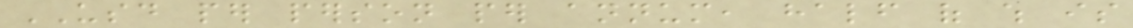USD per person per annum, half of which is
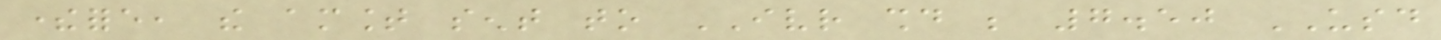therefore, the amount sent to IVR should be 7.50 USD
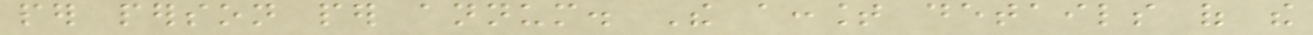per person per annum. The account details of the
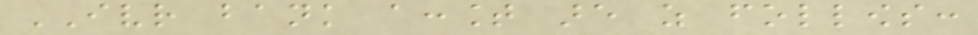IVR bank account are as follows:
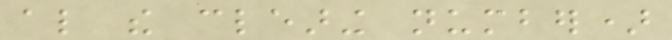also the clearing number)
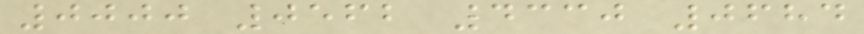0000 0562 4330 0684
